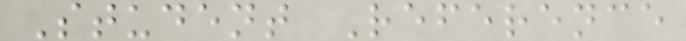Student Reference
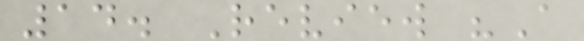14. Review "A
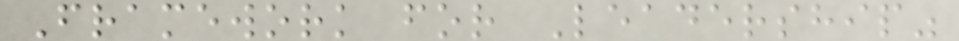Framework for Leadership"
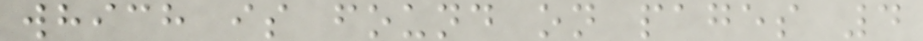which is found on pages 4
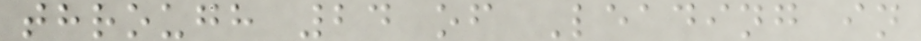through 24 of Leading in
